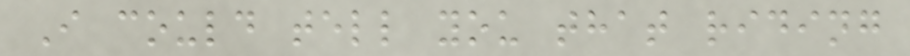I could tell you that riding
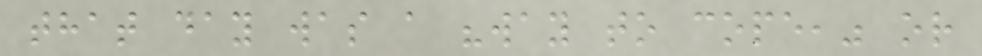that day was a "way to cope," or
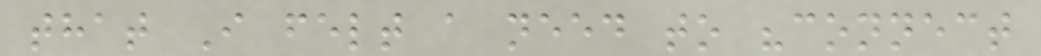that I felt a need to "connect
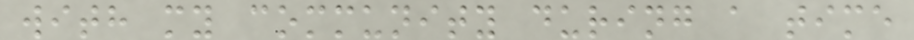with my community during a time
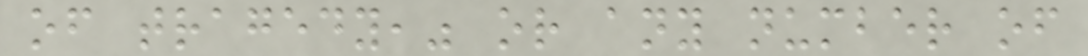of tragedy," or any number of
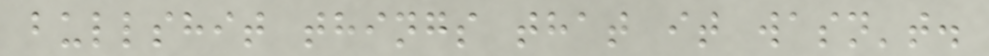bullshit things that it wasn't.
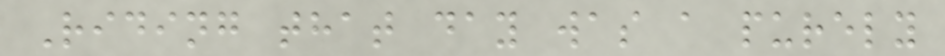Riding that day was a purely
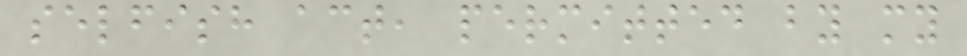selfish act, permitted by my
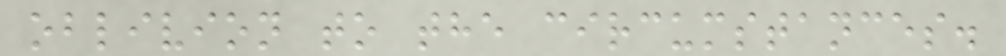oblivion to the circumstances.
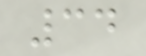34
